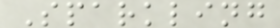Sparkling
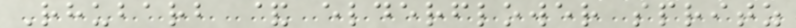Rhubarb & elderflower spritz
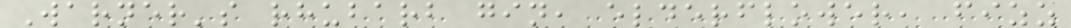Warner's rhubarb gin, elderflower, fizz
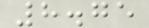8.75
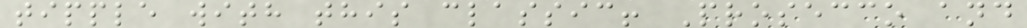tipple with this classic! Prosecco and
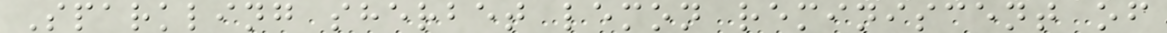Sparkling sherbet lemon reminiscent of
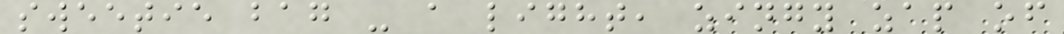sweetie bag - a light, zingy zap of
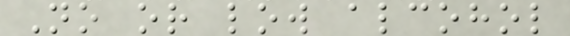No or low alcohol
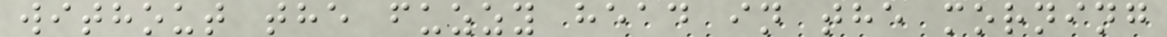without the fuzzy head in the morning
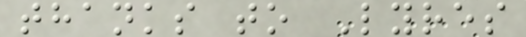thanks to Lyres
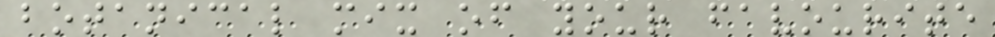botanical mix of your favourite
